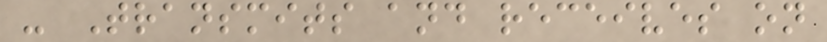- Transmits and receives on
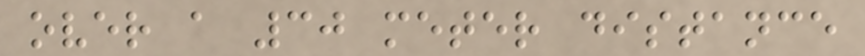over a 30 meter distance
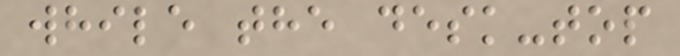while the desk-top
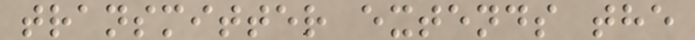transmitter extends the
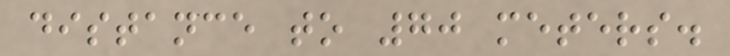distance to 70 meters.
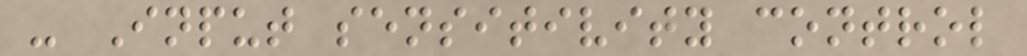- Input sensitivity control
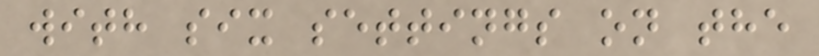with six settings on the
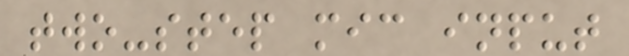two-step mic input
